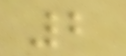2
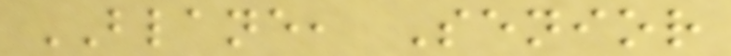BLANE, Senior
